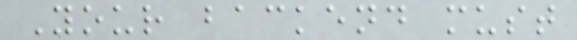Your backend must
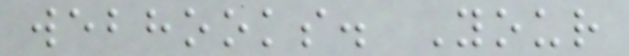webhooks. Your
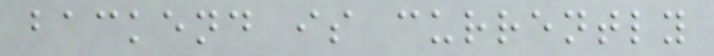backend is currently
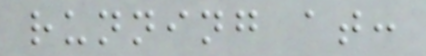running at:
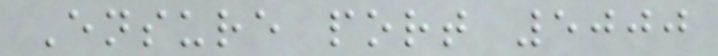Ensure port 5000
